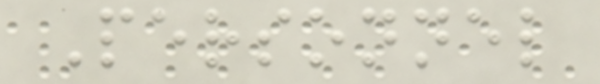Personnel
